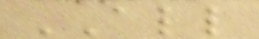ALL
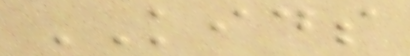KIDS
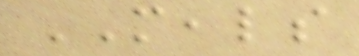MEALS
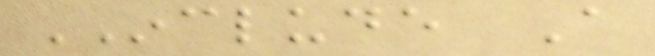INCLUDE A
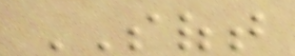SOFT
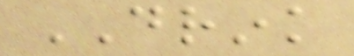DRINK
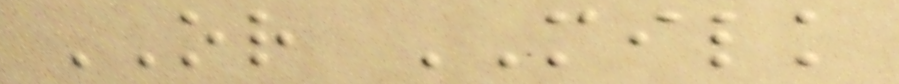OR MILK
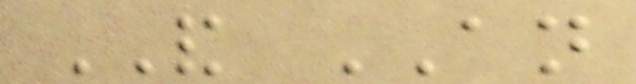AND AN
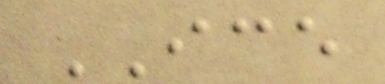ICE
